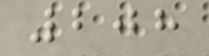208
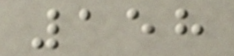158
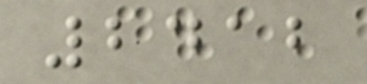2412
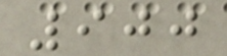900
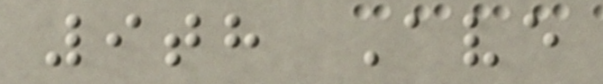9th Ave
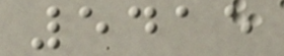5415
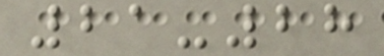21-28
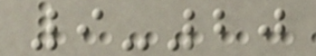9-20
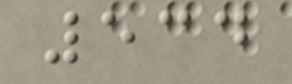534
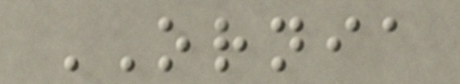ORNIA
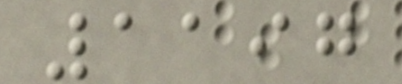1197
